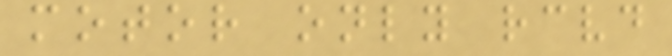motor only received
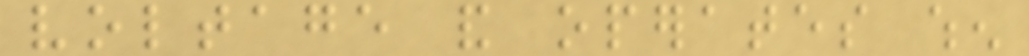voltage and operates when
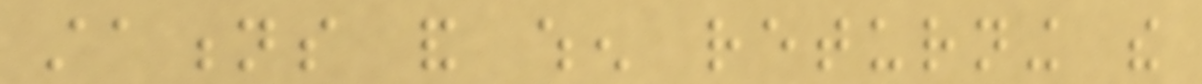stations and when returning the
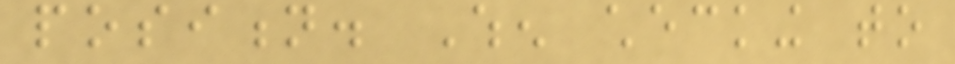position. When checking to
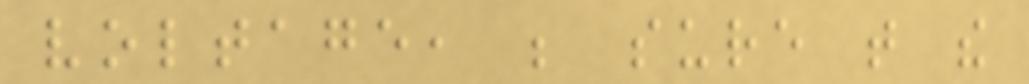voltage, be sure that the
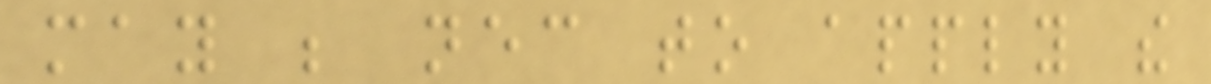may be necessary to apply the
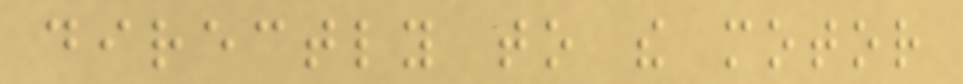directly to the motor
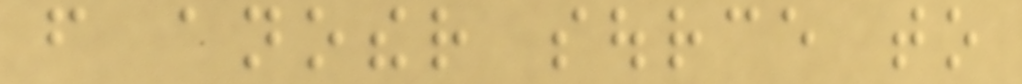from another source to
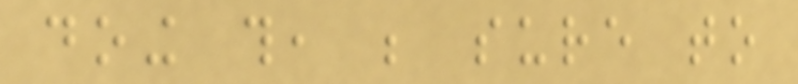doing this, be sure to
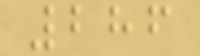286
